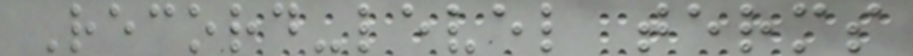Record-level terms
